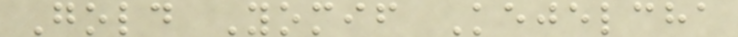Gold Yomif Kejelcha
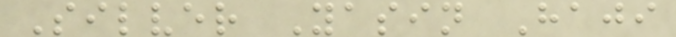Silver Yasin Haji
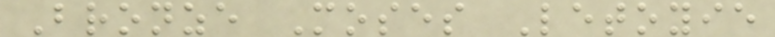Bronze Moses Letoyie
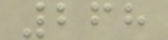268
